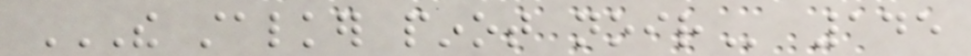THE STALKER PINOT NOIR 145
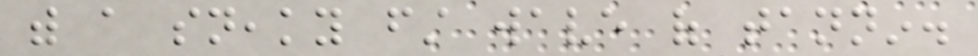with a sneaky first wave of tannin.
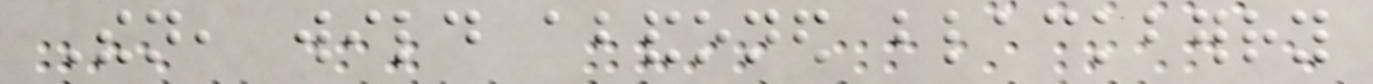Then, wild abandoned blackberry
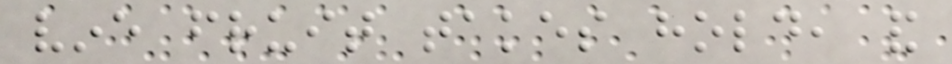vine fruit takes hold, and
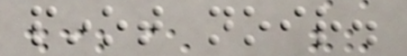pinot noir.
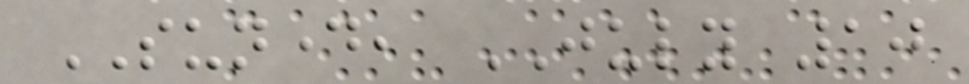SUNDAY, JULY 10
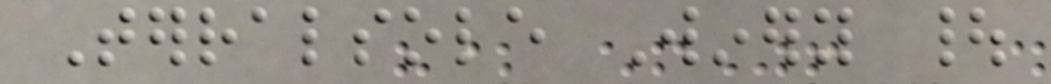Terralsole Winery |
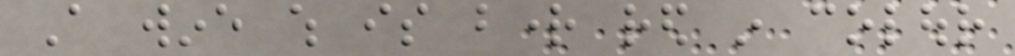A wine which is bright red in colour
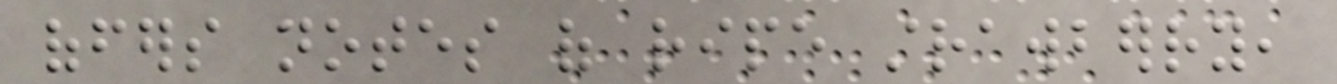offers notes of ripe strawberry,
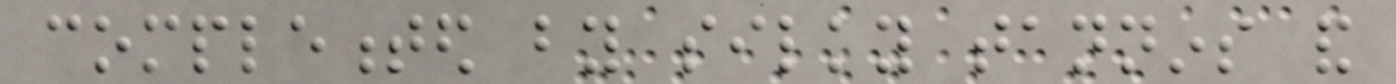complemented by silky tannins and
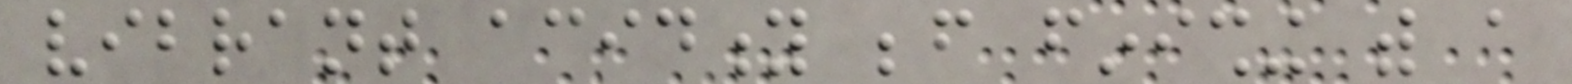vibrant acidity before finishing with a
